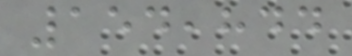154,844
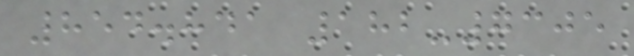854.841 182-7305
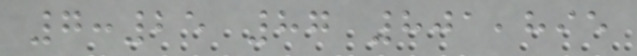7:25 87 801,895
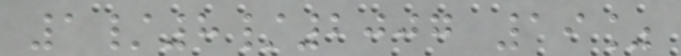1/8/2007 19%
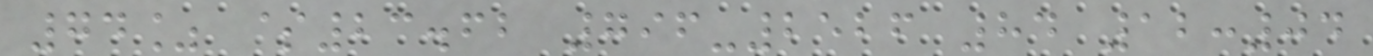74% $23.62 796-2526 84 12:04
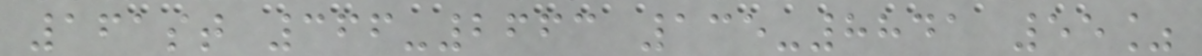161st 366-2663 135-8841 55%
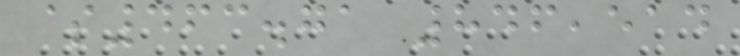$463.71 846,514
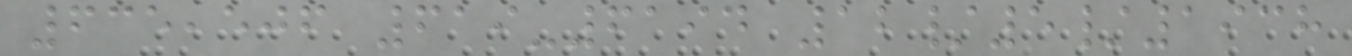635,506 619-6194 12/5/1938
